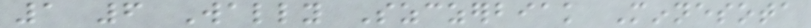1 6 Wally Szczerbiak Minnesota
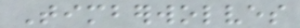Timberwolves
